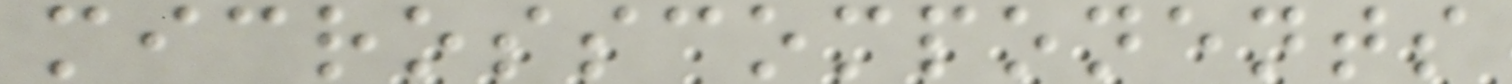microsscomponents
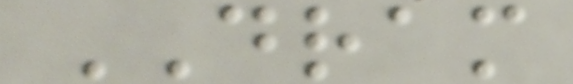DRAM
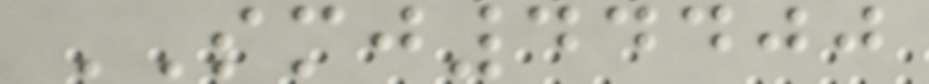SMJ44400
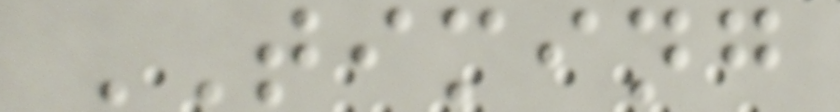TIMING
